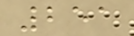251
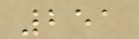251
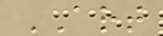ART
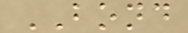BOND
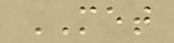MET
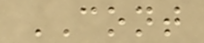CONT
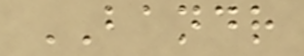BANDR
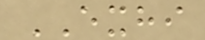EXHI
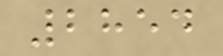2854
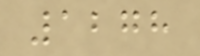1278
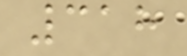318
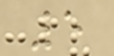5
